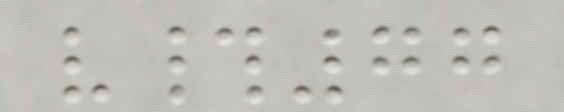v#77
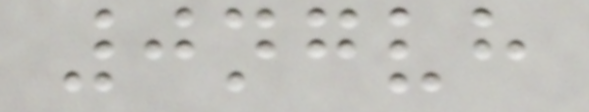0ngvh
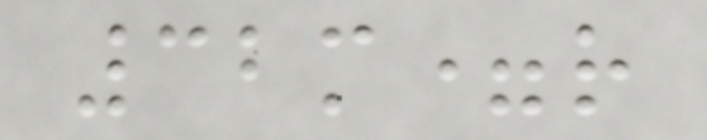32m=r
